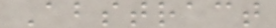Abstract
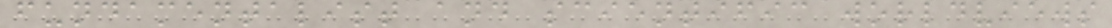fundamentalist and scientific worldviews
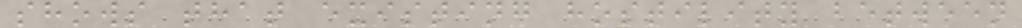shows that existing hostility between
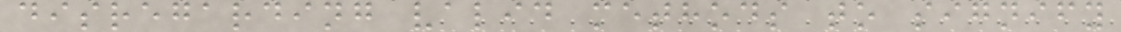disregarding valid methods to signify
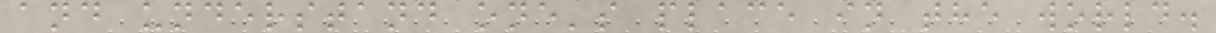and understand one's place in the world.
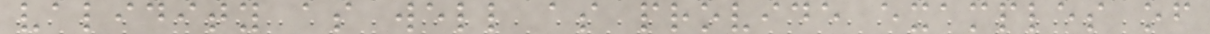validity as well as provide examples of
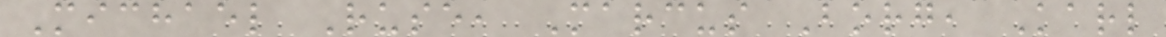Michael Ruse, Marcus Borg, Karl
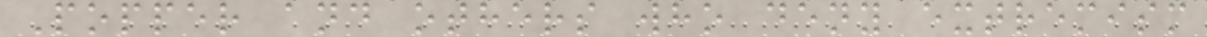Popper and others who deny extremism
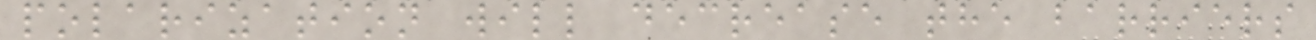polarization will decrease the barriers
